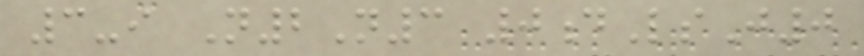3-i N2N3 0dLsJ0
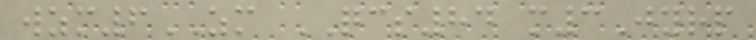wzm6ZM QCS84 m3Jyrp
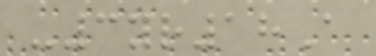-3yr18A
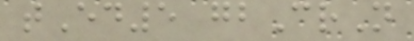tEd5 gbCrN
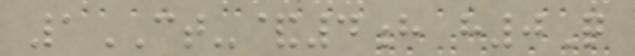1CT-&4h h0Q
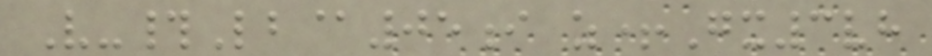V-#Lb@05i z+Gx3vh
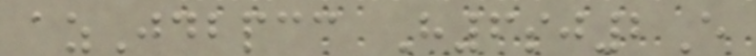azJdbpcc H6sj2E
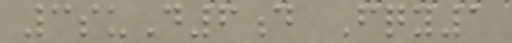3suD6d Fqy1
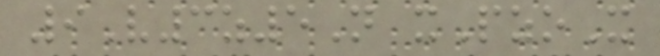9V3z5N xPzoX
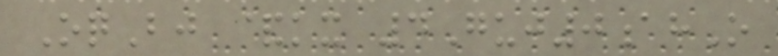OqBj &kx 4Guj0ahO
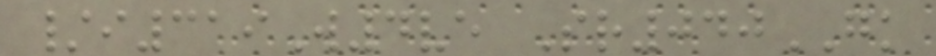/i319W4ve Sr040GK
